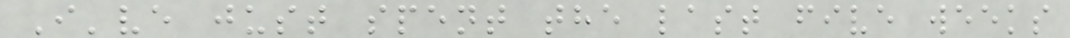I've just spent the last five weeks
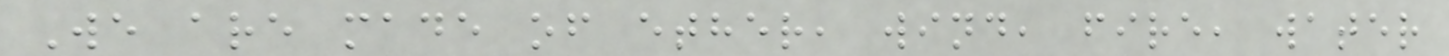We are made of ether, wind, fire, water
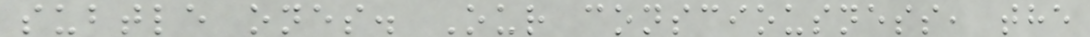subtle ones. Our consciousness, the
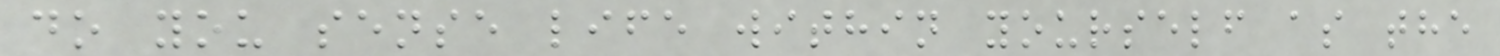do you sense life within yourself as the
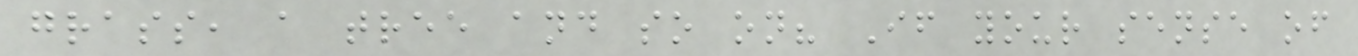grass, a tree and so on? If your sense of
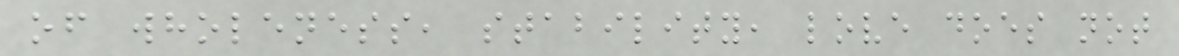of wholeness, stability, love does not
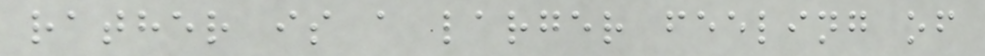rather is a larger feeling of
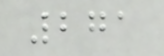271
